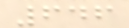646
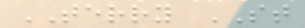TERRY ST
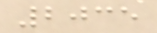2035
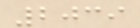2039
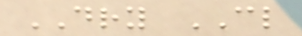DRY CL
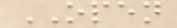OPEN
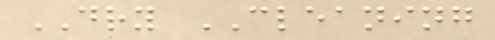DRY CLEANING
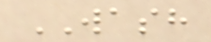WASH
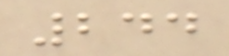244
